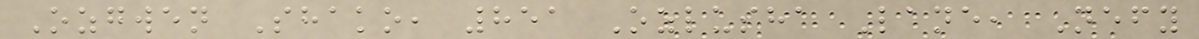Ozgwen Shako, 851 Ozlusha Lane, Nefy
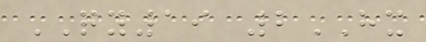QY19 2HX
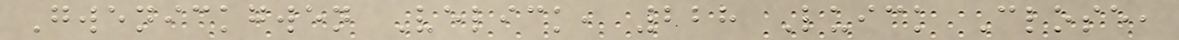Gwenickgwen Velick, 228 Luick Close,
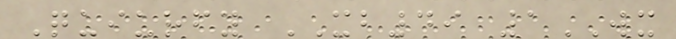Quiurfy XB49 1WX
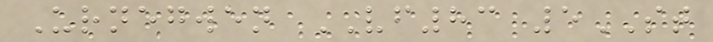Urnegwen VF83 5ST
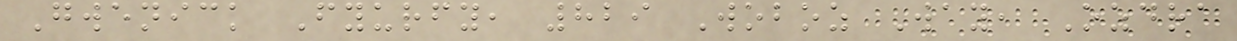Gwenick Fyurfy, 829 Woboz Way, Ozdra
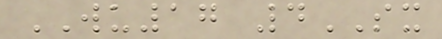WU17 4SX
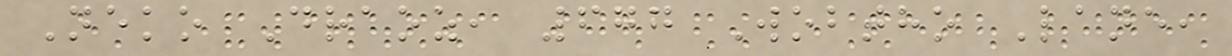Neko Draoz, 677 Wobtho Lane,
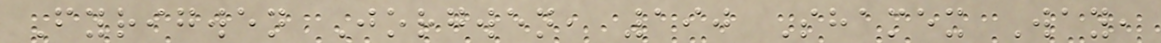Fyrigwen Jorgwen, 190 Shamex Way,
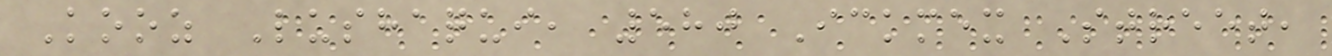Kooz Lushaqui, 580 Ickmex Street,
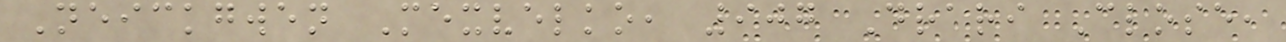Neickgwen Mexvelko, 907 Drari Close,
